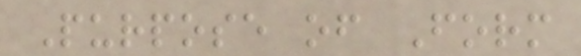Purpose of Form
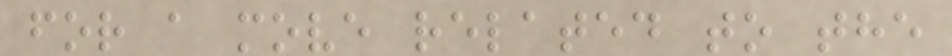for a move related to the
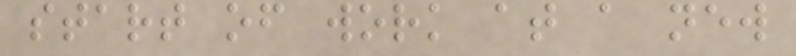start of work at a new
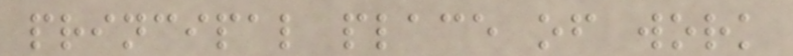principal place of work
